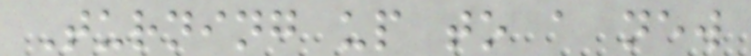Turning up to a new
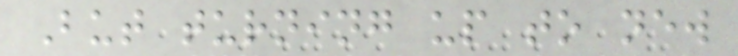But turning up to new
